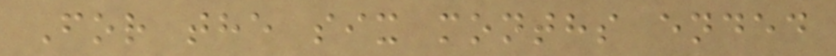For the six months ended
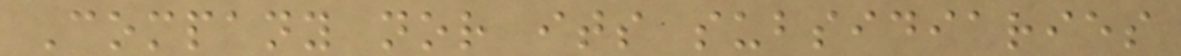Company nor its subsidiaries
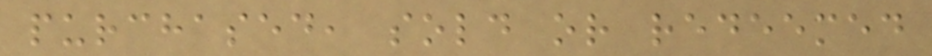purchased, sold or redeemed
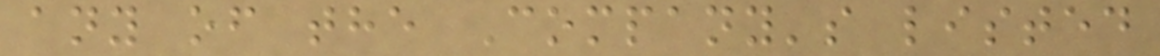any of the Company's listed
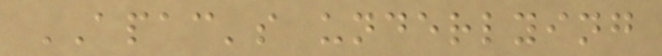APAC's underlying
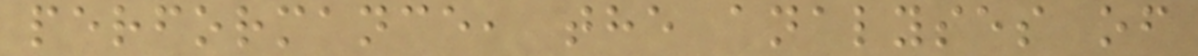performance, the analyses of
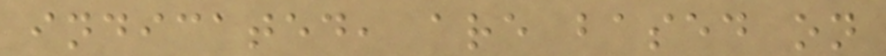indicated, are based on
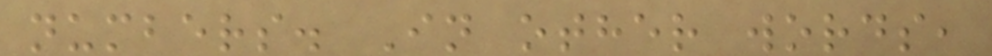numbers. In other words,
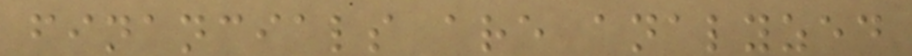financials are analyzed
